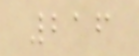216
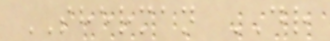SHERMAN DR
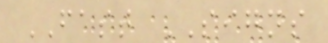FAST SIGNS
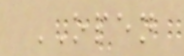OPEN
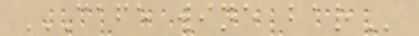CAFE WINE BAR
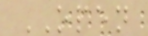OPEN
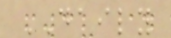DAILY
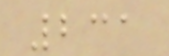231
